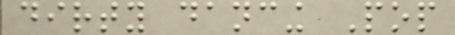dirty dancing Pop
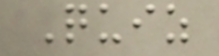Quiz
